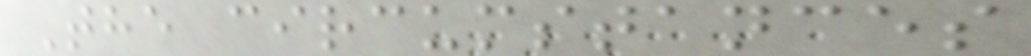The circumstances
